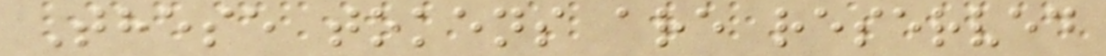These tokens are reserved
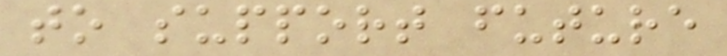to support future
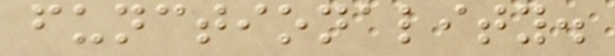functionality.
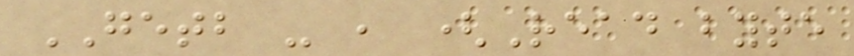GETB - , (Read byte
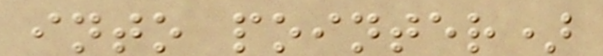into pointer)
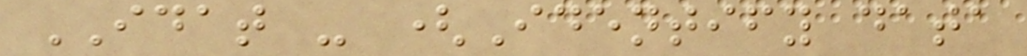IDAT - (Identify data
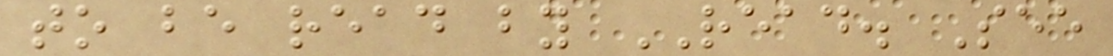to be read by READ. See
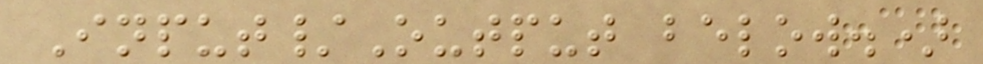Input/Output below.)
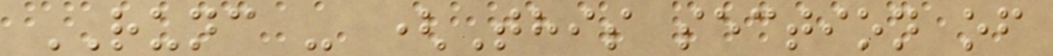RUNC - (This section of
